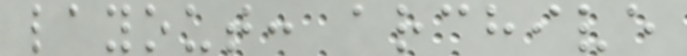layout: archive
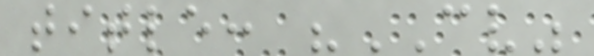title: "CV"
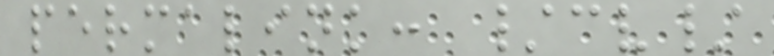permalink: /cv/
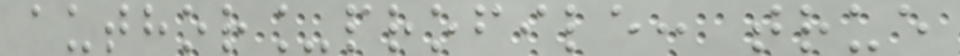author_profile: true
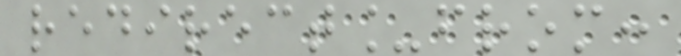redirect_from:
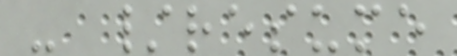- /resume
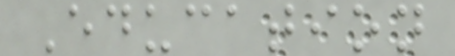Education
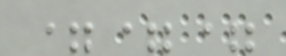===
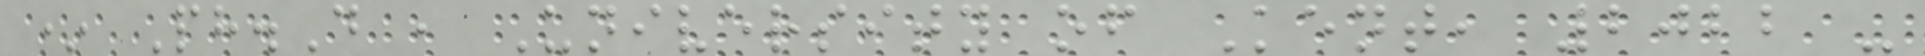* Ph.D , University of Kent, 2022 -
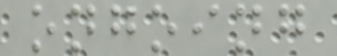ongoing
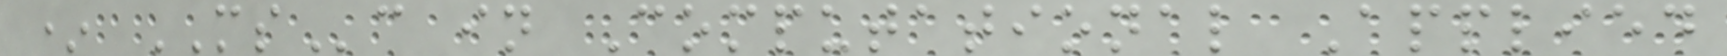* MSc in Computational Applied
